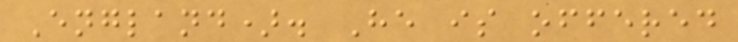England). He is offered
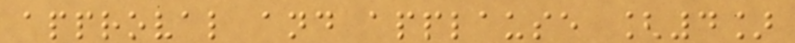approval and applause [4]
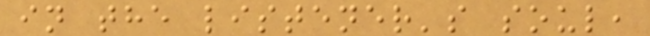in the listener's soul,
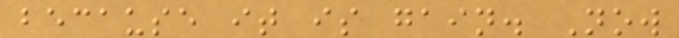because it is gain. Now
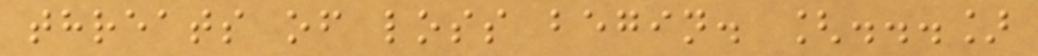threats of loss begin. [...]
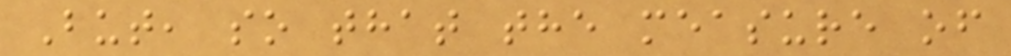But, so that the measure of
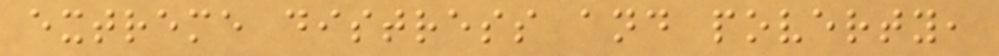extreme distress and poverty,
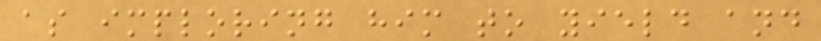as imploring him to yield and
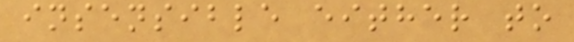insensible either to
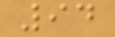94
